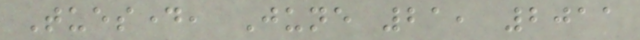Tuesday, June 21, 2011
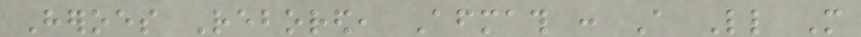Heroes Rebored, Aftermath : A Little More
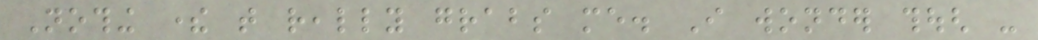Nothing there that really grabs me. I wonder though -
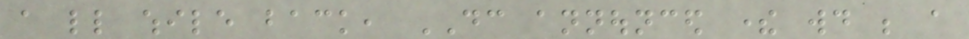a little while back, DC announced there would be a
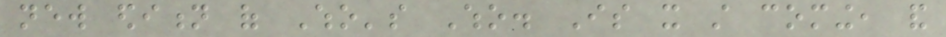new edition of Who's Who. Is it still coming, and
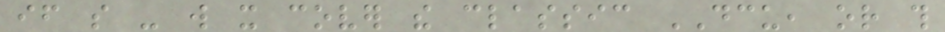if so - will it cover the classic DCU, or this
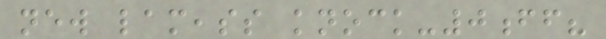new lameass knock-0ff?
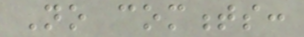No comments:
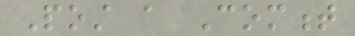Post a Comment
